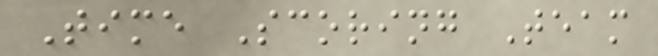Time Scoring Team
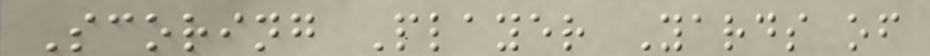Scoring Player Yards of
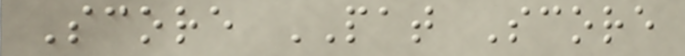Score PAT Score
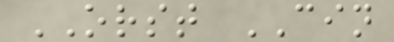ORST CIN
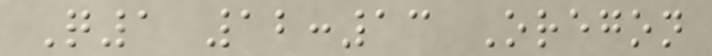Q1 12:13 Oregon
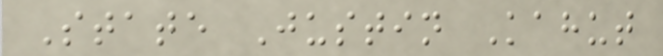State Justin Kahut
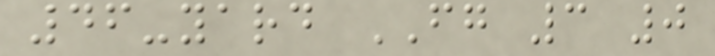46-yard FG 3 0
